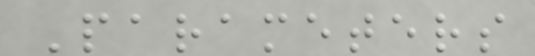Parameters
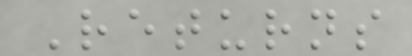Returns
